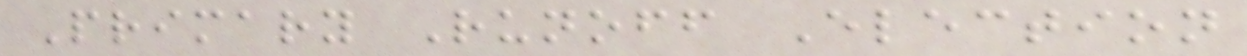Primary Runoff Election
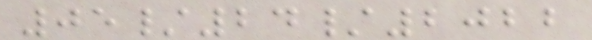05/24/2022
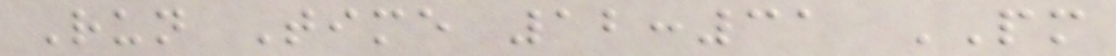Run Time 12:31 PM
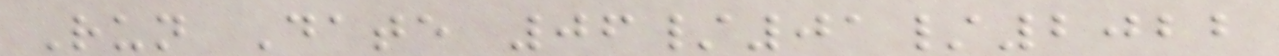Run Date 06/01/2022
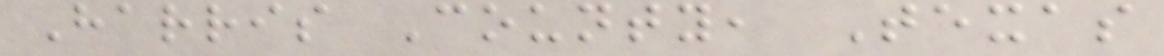Harris County, Texas
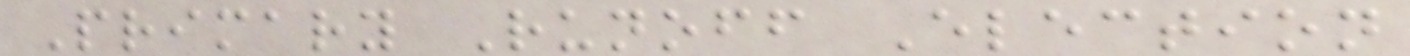Primary Runoff Election
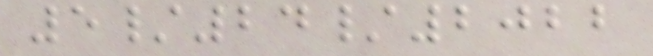5/24/2022
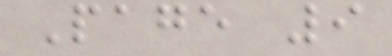Page 9
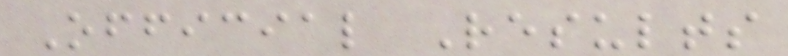Official Results
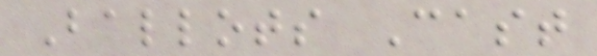Ballots Cast
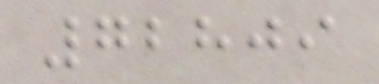72809
